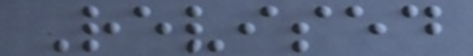Revised
